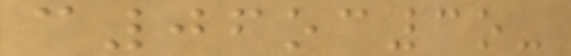c06oc3o-
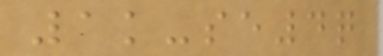1k-se4q
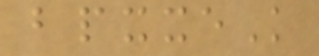bpxxeK
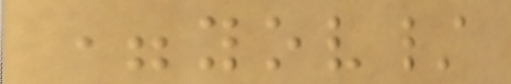=yov/
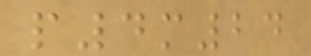p4m24
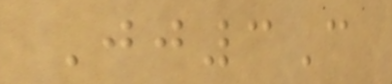Jj3C
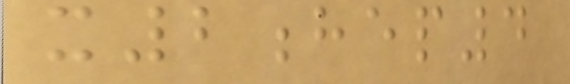x2hep4
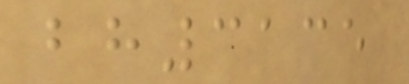bh3135
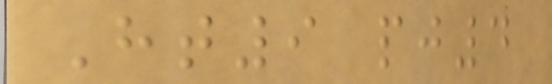Ht9 pj4
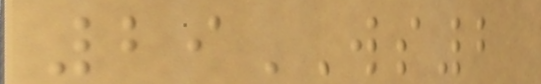29WS2
